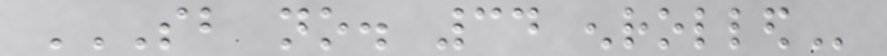SB NO. 34 ENROLLED
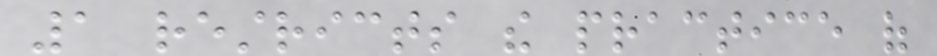1 restricts the practice of
